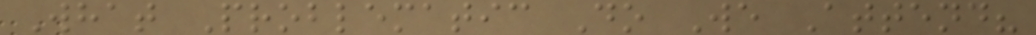What Problematic Do We Attend?
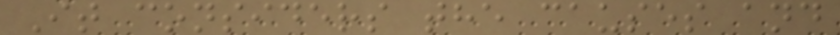It considers the causes and
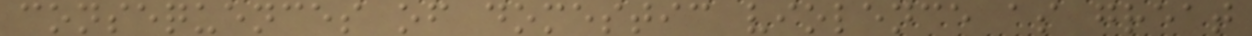consequences of domestic violence as great
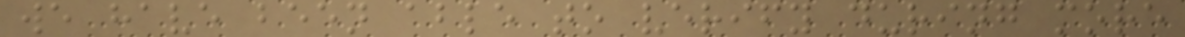we have been able to verify during more
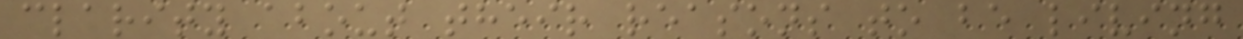clarity about their reasons to be living
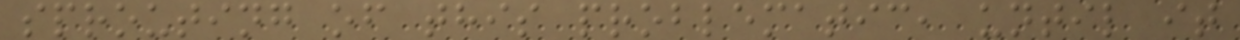sprouting of this problematic, until it
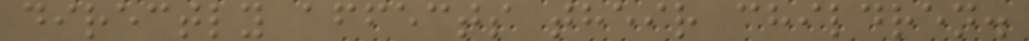directly affects their children.
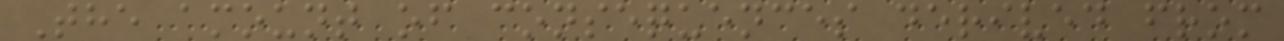The amount of consequences derived from
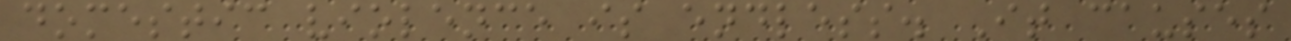domestic violence is endless. It causes
